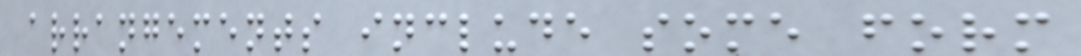arrangements include some form
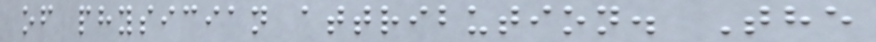of physician attribution. The
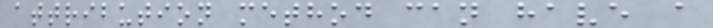attribution method can have a
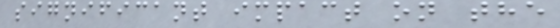significant impact on the
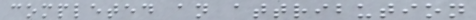completed an attribution
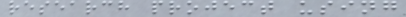research project using
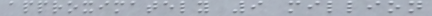approximately 9 million
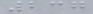237
